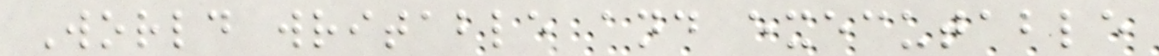World writable and executable
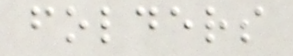folders
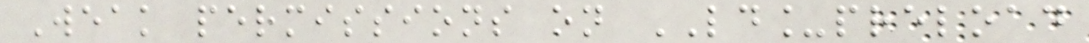Weak permissions on LD_preload
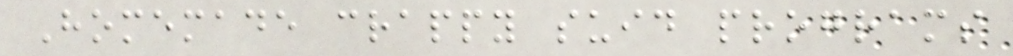Homemade crappy suid programs
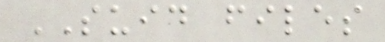SUID files
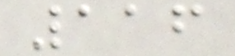116
